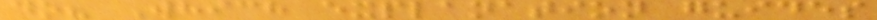do? Which explanation guides
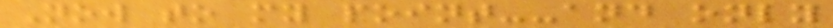Now to my point--and only
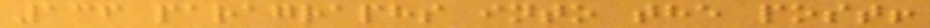136 paragraphs into the post!
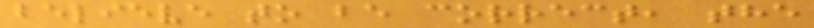believe to be correct, the
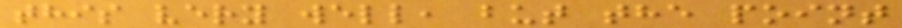this very well, but the point
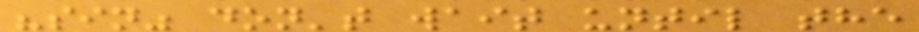"sin" don't wait until the
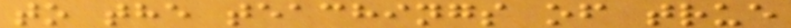to the teachings of true
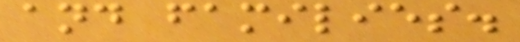and families.
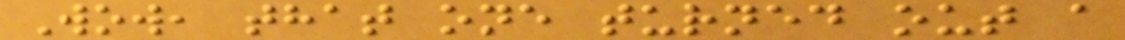Wow, that one turned out a
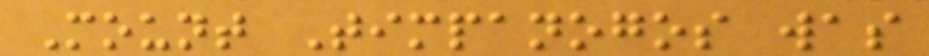Mount Timpanogos was
